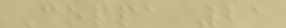Coppa 21
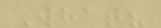What?
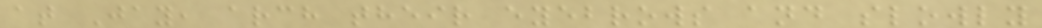at Jay, arch their eyebrows and slowly
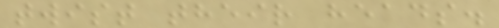twist their heads.
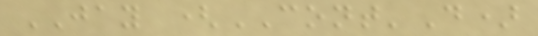JAY (CONT'D)
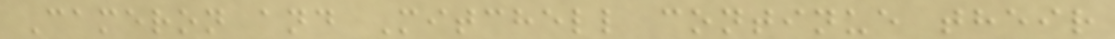Cameron and Mitchell continue their
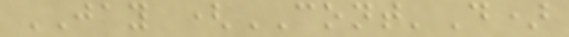JAY (CONT'D)
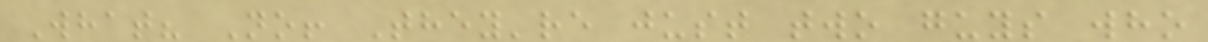What? No! They're just two guys who
